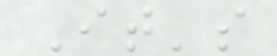It's
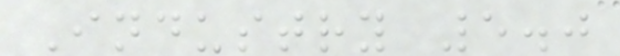Industry 5.0
